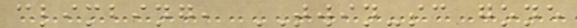climbing, TWIN-sc gone
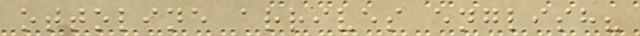ottoline arrives english?
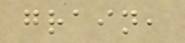grain,
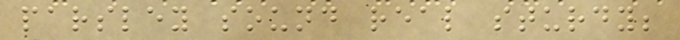parsley sound real sturdy;
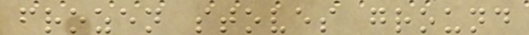frozen stoves ground
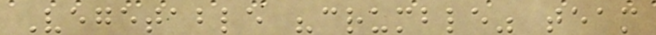Vegetable "crumble" team
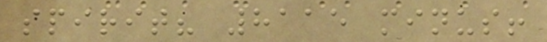spirit? 8115 minus!
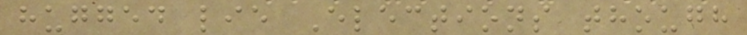hugged lie Elections though
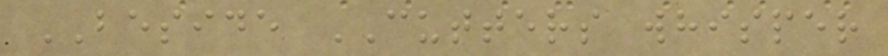BESIDE CUTTERS whisper
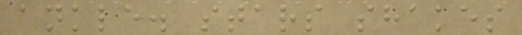ankle. stars shakes
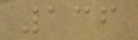136
